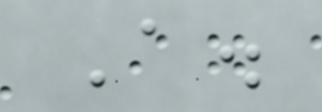A.
